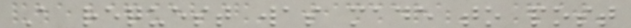A request was made to post
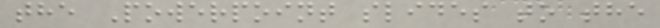the Powerpoint slides to the
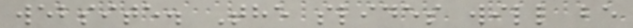website. The slides will be
